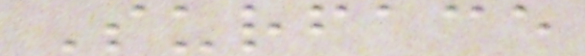Surface
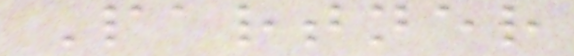Partner
